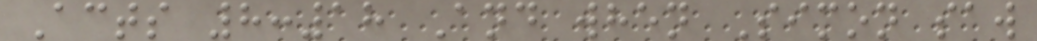Acts 8:18 And when Simon saw
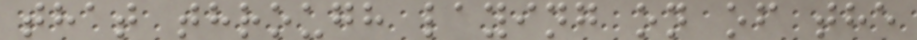that through laying on of the
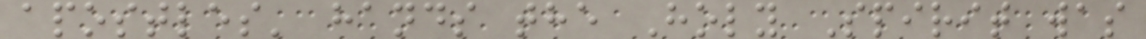apostles' hands the Holy Spirit was
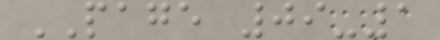PAGE 09-1
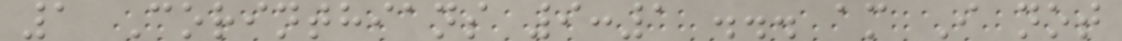1 Corinthians 9:1 ... am I not
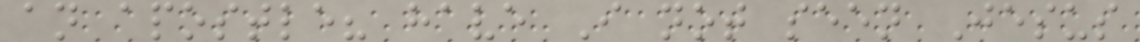an apostle? have I not seen Jesus
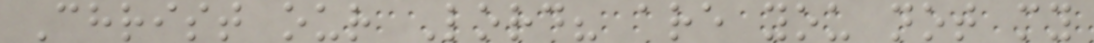Christ our Lord? are you not my
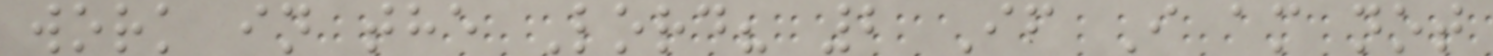work in the Lord? 2 If I am not
